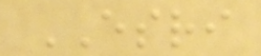ESRI
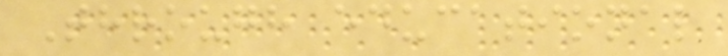Through educational
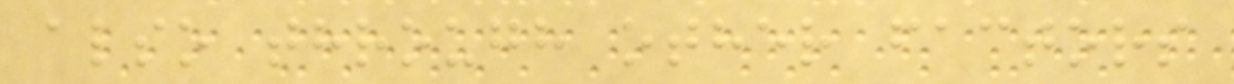also through other factors
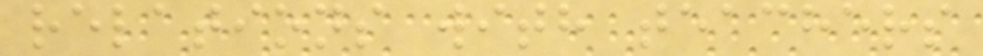relations with teachers
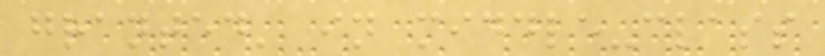granted' in middle-class
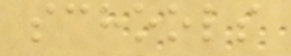schools
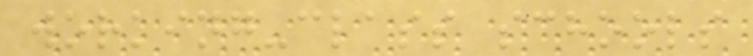working-class schools
